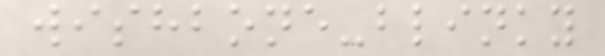wishbone-blinky
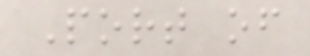Port of
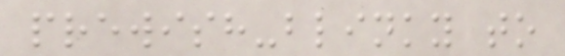prewish-blinky to
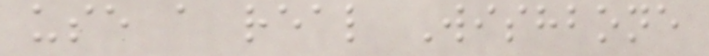use a real Wishbone
